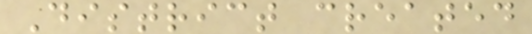District created
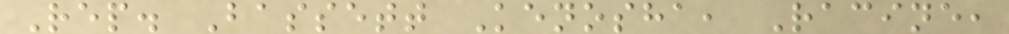Rep. Bassett Kenosha, Racine,
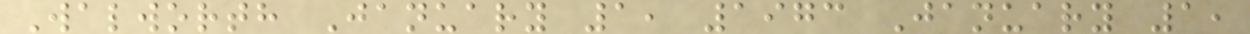Walworth January 1, 1973 January 1,
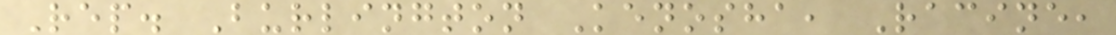Rep. Burlington Kenosha, Racine,
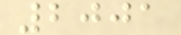2001
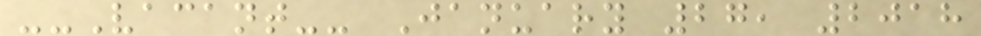--Vacant-- January 27, 2018
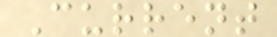Current
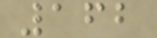162
